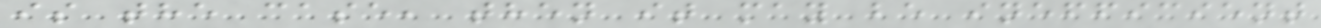is the case, then it may be inefficient
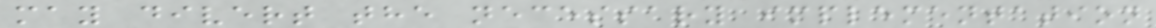may divert the necessary implementation
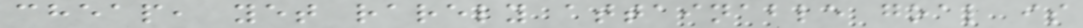cheap, yet rarely attainable goal is
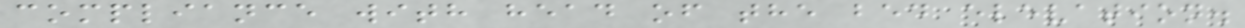compliance with head of the bed elevation.
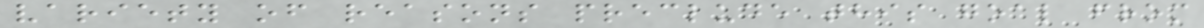variety of reasons preclude this goal from
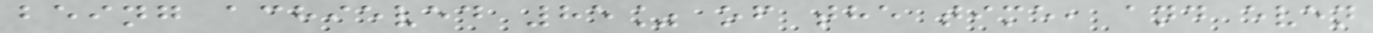being achieved 85% of the time, and even
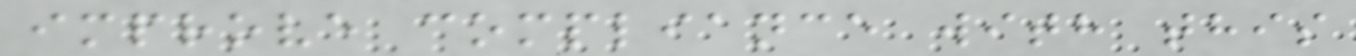improve compliance with this
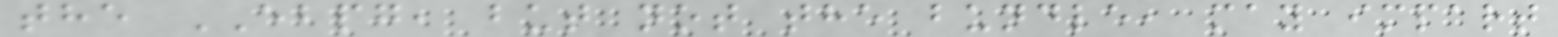the EBPG, but not the bundle, may impart
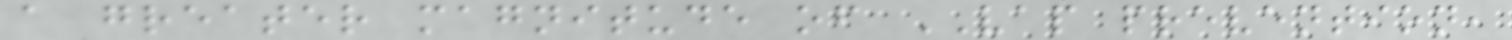a greater magnitude of VAP prevention,
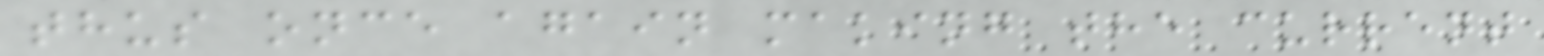thus once again making the current
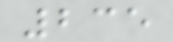235
